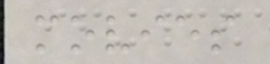movies
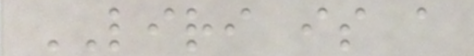LIRI is a
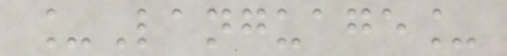_Language_
